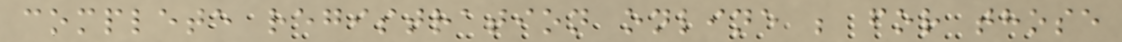complete registration online ; for those
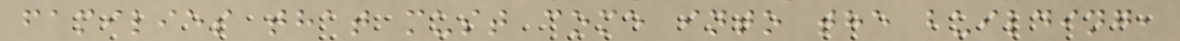families that must come into the building,
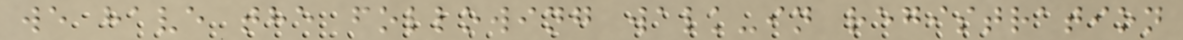we have the following walk-in registration
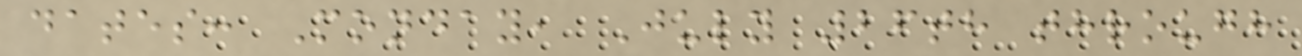dates: Monday, July 26th through
